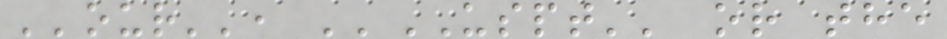''our'', ''USPT'' or the
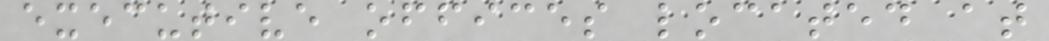executive offices located at
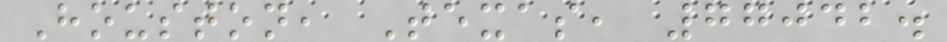Houston, Texas, 77042.
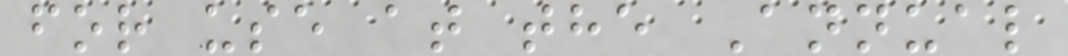for use at the Annual
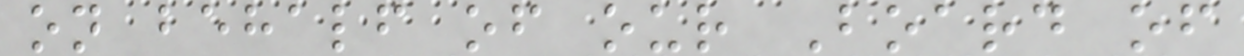on behalf of our Board of
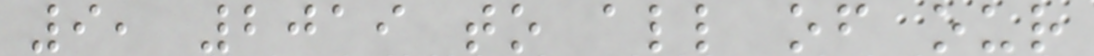9, 2019 to all of our
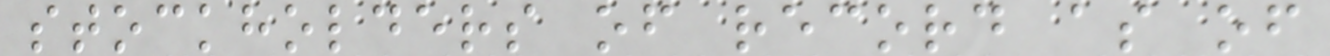stockholders of record as of
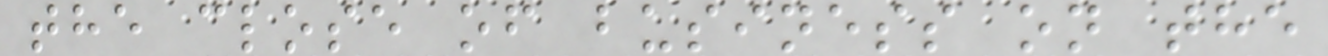the close of business on the
